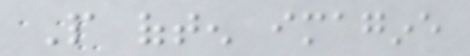People often imagine
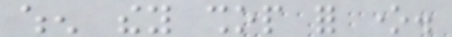when they shop for one.
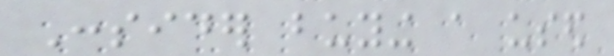Consider buying a used
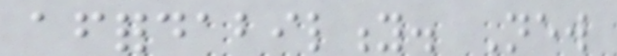affordability. New
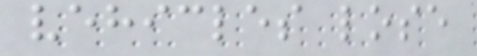vehicles lose
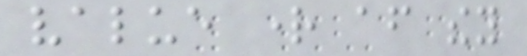value right after they
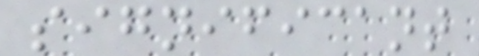significant
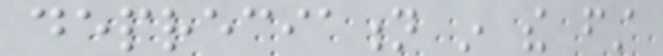depreciation in the first
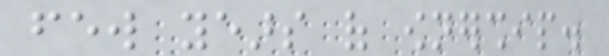few years of ownership.
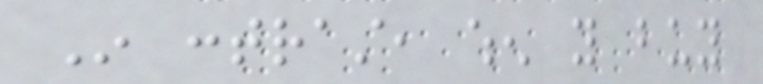In contrast, when you buy
